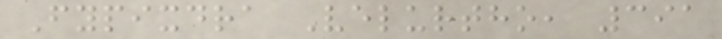Fypixdra Velurtho, 391
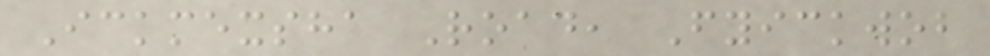Ickmexsha Road, Fyickwob
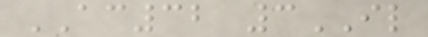AC32 3IL
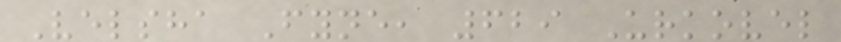Velsha Fyne, 629 Urkovel
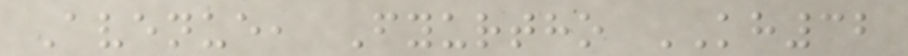Avenue, Fyurtho KH32
